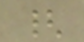{
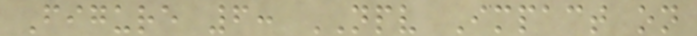Figure 6: NPV Impact on
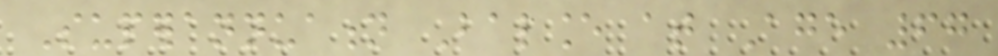Superannuation Balance at Age 67
